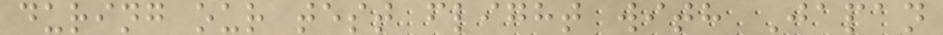during our test flight with Japan
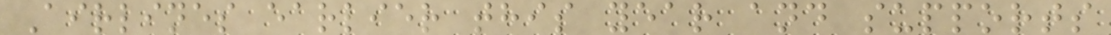Airlines earlier this year and supports
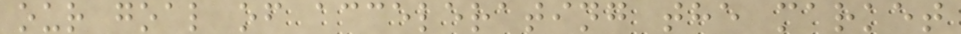our goal of accelerating the market
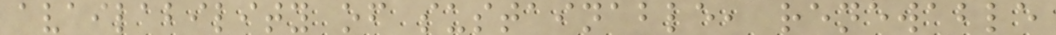availability of sustainable, renewable
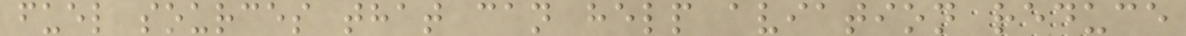fuel sources that can help aviation reduce
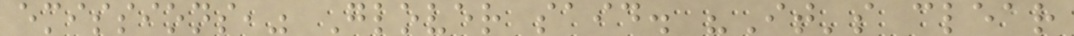emissions," Glover said. "It's clear
